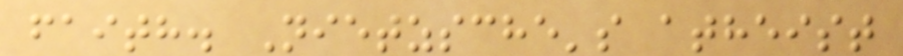faith. Nietzsche's atheist
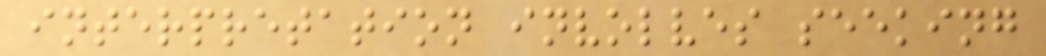interpretation involves seeking
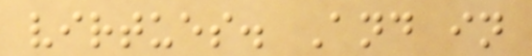virtues. And in
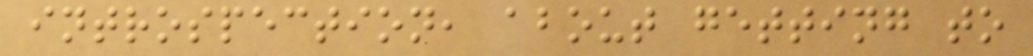introspection, about getting to
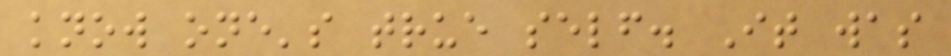know one's true self. It was
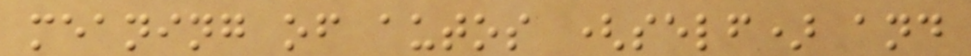meaning of autos (self) and
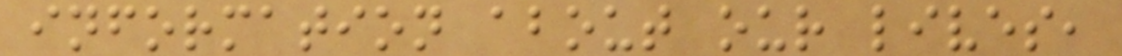information about our lives,
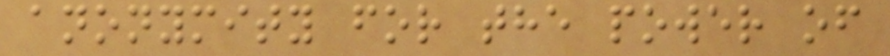anonymity for the power of
